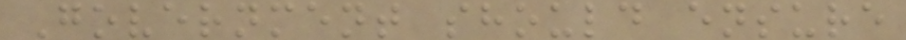Government should ensure
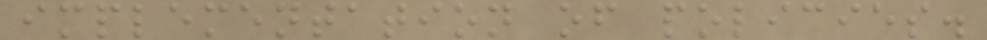implementation of policies.
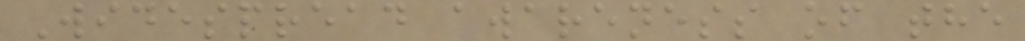Widespread awareness of the
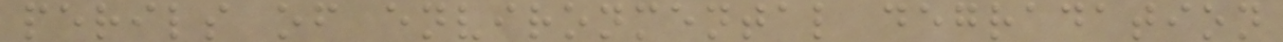perils of environmental degradation
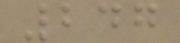247
